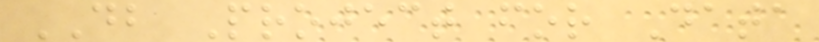DB Project for Data
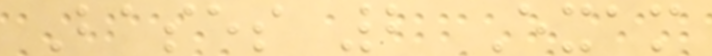Bases 2 Exam
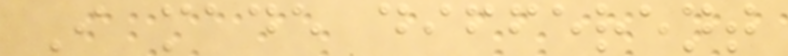I made different
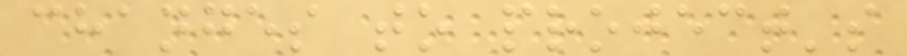changes to project's
